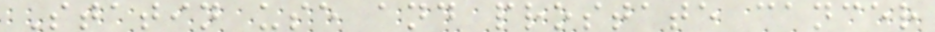Statin use and prostate cancer
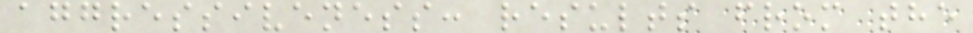aggressiveness: results from the
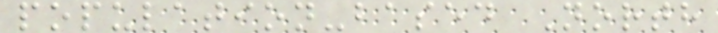population-based North
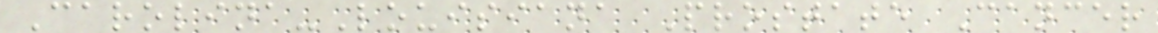Carolina-Louisiana Prostate Cancer
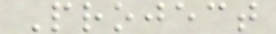Project
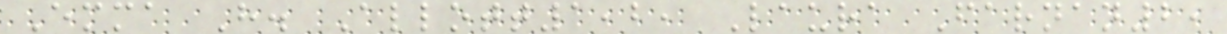Emma H. Allott1,2, Laura Farnan2,
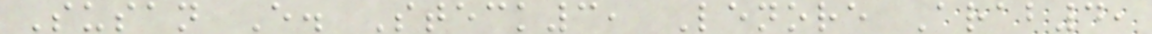Susan E. Steck3, Lenore Arab4,
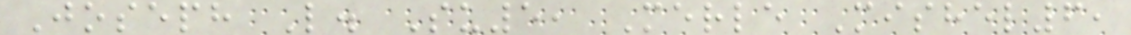Joseph L. Su5, Merle Mishel6,
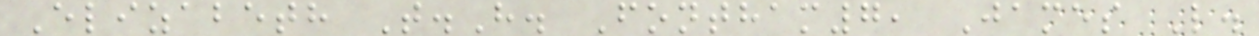Elizabeth T.H. Fontham7, James L.
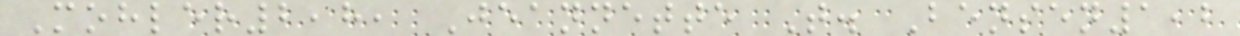Mohler2,8, Jeannette T. Bensen1,2
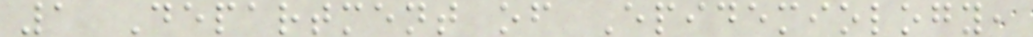1 Department of Epidemiology,
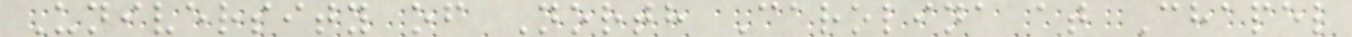University of North Carolina at Chapel
